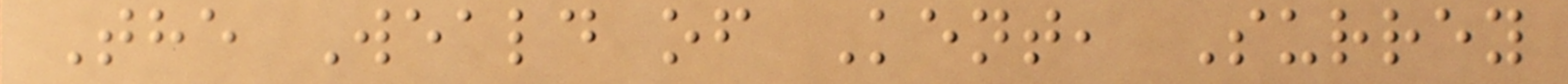The Weald of Kent, Surrey
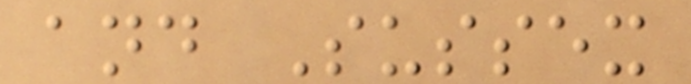and Sussex
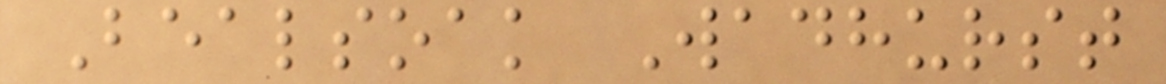Bealsoak Wadhurst
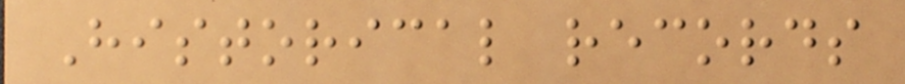Historical records
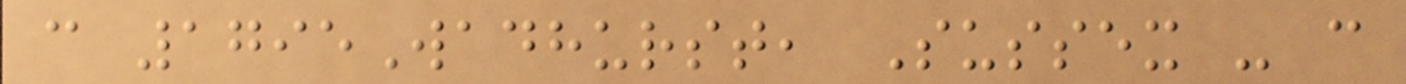c 1795Wadhurst, Sussex - c
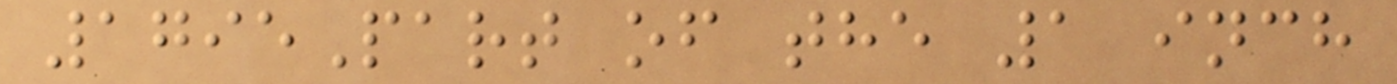1795Part of the 1 inch
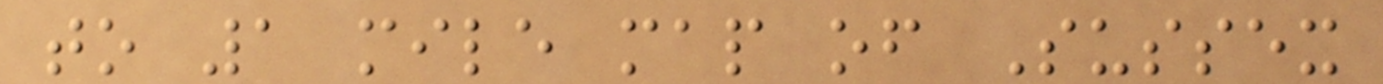to 1 mile map of Sussex
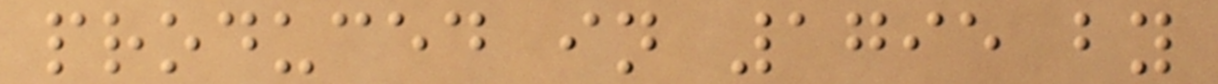produced in 1795 by
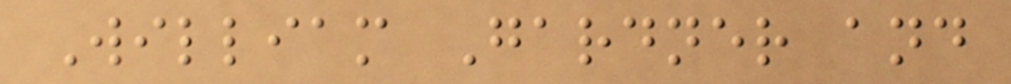William Gardner and
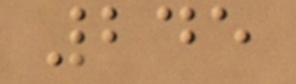245
